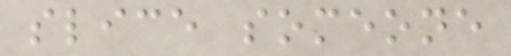slice someone
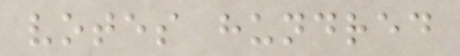votes hundred
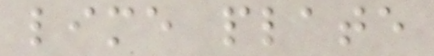lime plate
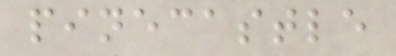pinecastle
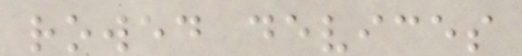rowed devices
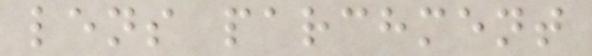lens parchment
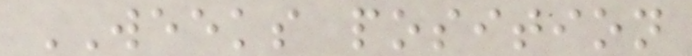WEEKS position
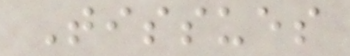Tissues
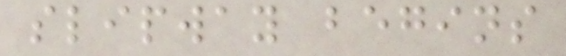slipway begins
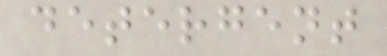detergent
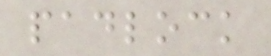padlock
